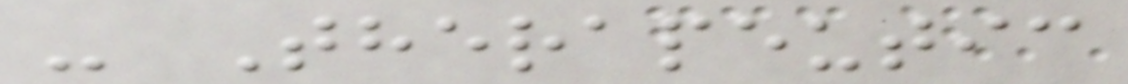- Therapeutic
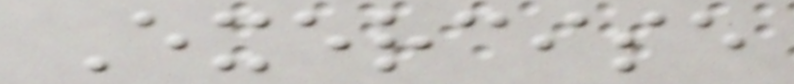Exercise
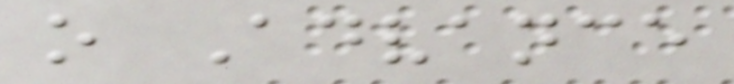o Advance
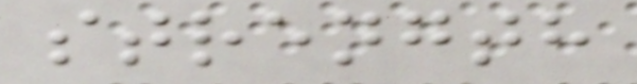strength
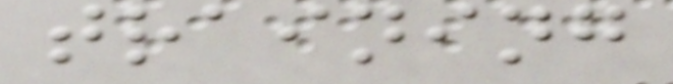training
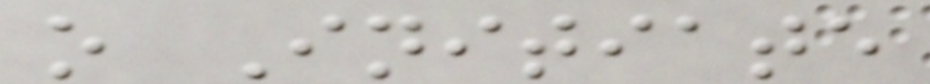o Initiate
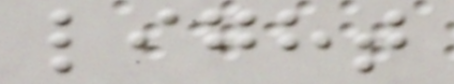light
